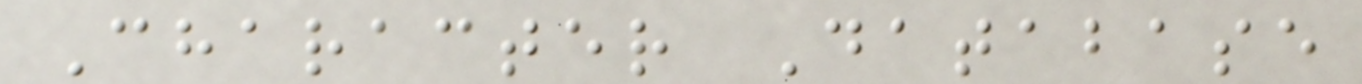Character Database
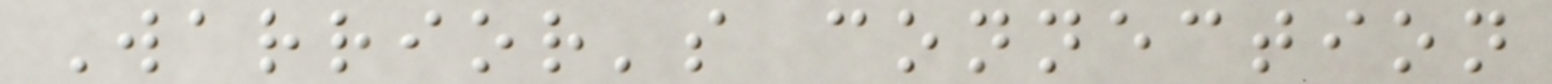Warrior's connection
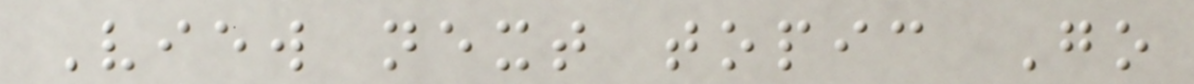View next topic Go
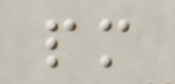pm
